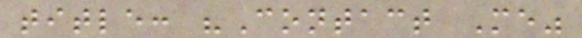title: "Contact Me"
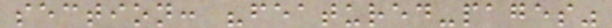section: "featured-pages"
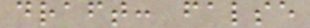draft: false
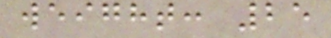weight: 25
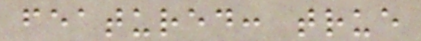featured: true
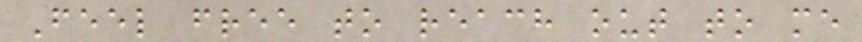Feel free to reach out to me
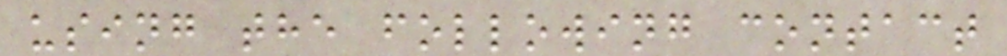using the following contact
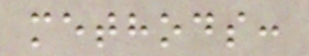methods:
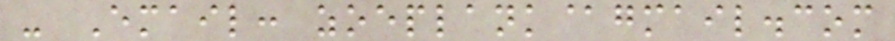- Email: zoeplank@gmail.com
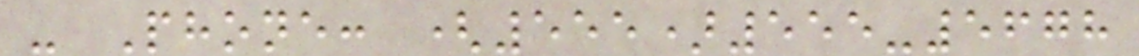- Phone: (555)555-5678
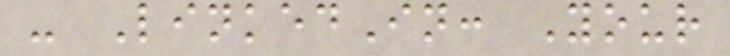- LinkedIn: Your
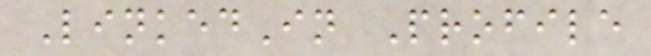LinkedIn Profile
